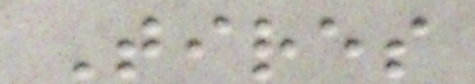Tires
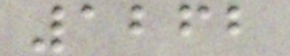1262
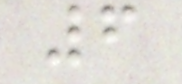6
